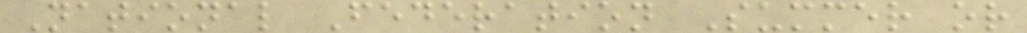National Federation Summer or
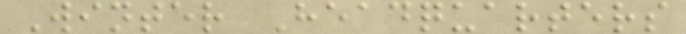Winter Headquarters
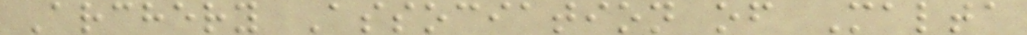Archery Association of Malta
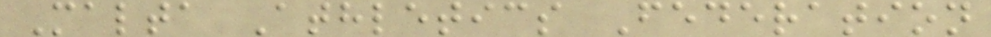Malta Athletics Federation
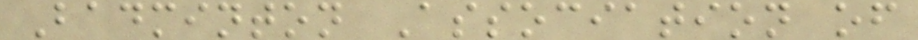Badminton Association of
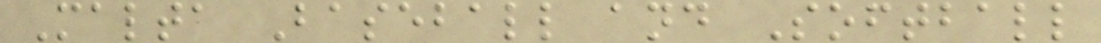Malta Baseball and Softball
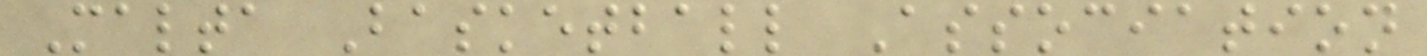Malta Basketball Association
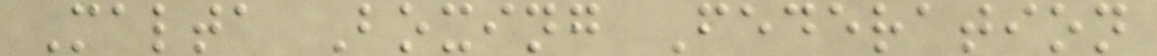Malta Boxing Federation
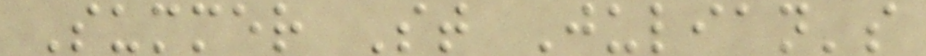Summer St Julian's
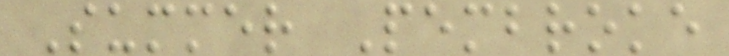Summer Pembroke
